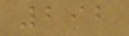292
